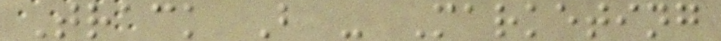Track B - Marketing
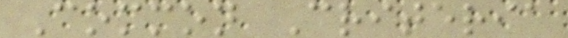Common Criteria
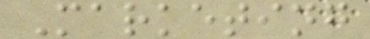Marketing
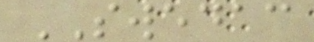SWEDAC
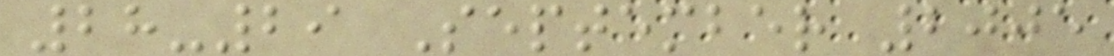28-29 September 2005
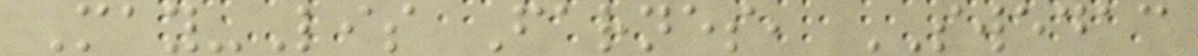May-Lis Farnes, SWEDAC
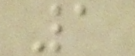1
